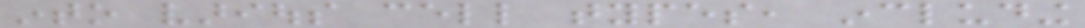into various cell types, including
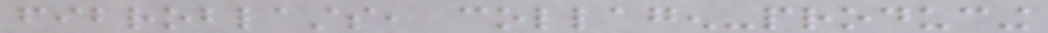fibroblasts, collagen-producing
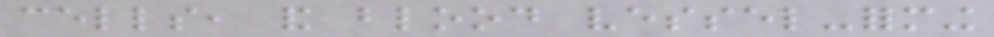cells, and blood vessel-forming
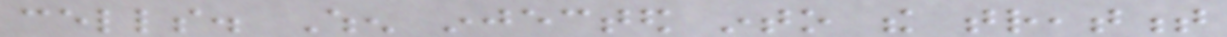cells. When injected into the treatment
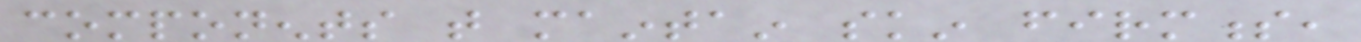components that maintain skin firmness,
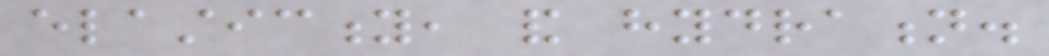elasticity, and hydration.
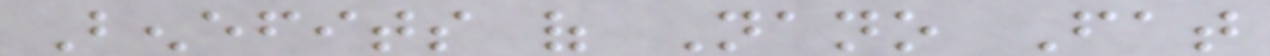Benefits of Nano Fat
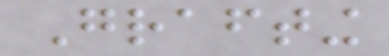Grafting
